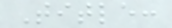Title:
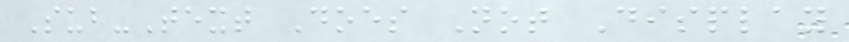Sub-Text Does Not Display
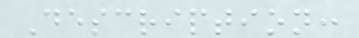Description:
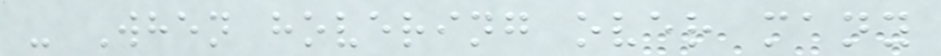- When hovering over many
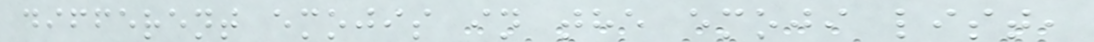different emojis in the emoji list,
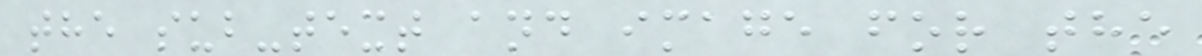the sub-text and image for the
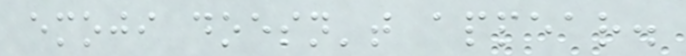emoji doesn't appear.
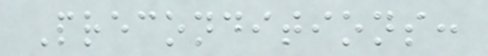Preconditions:
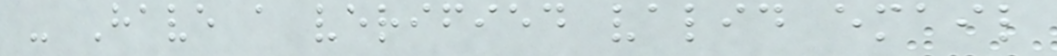- Have a verified valid email
